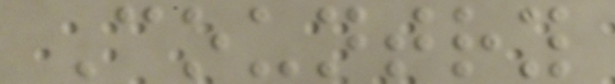Country
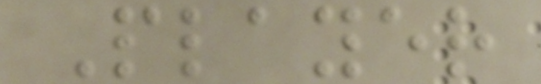Player
